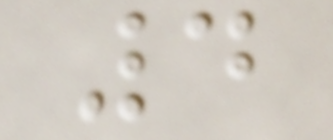4
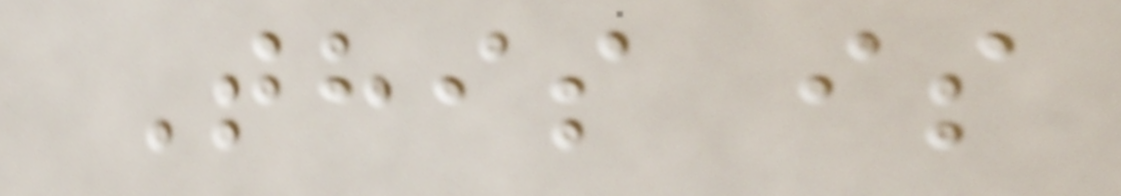This is
